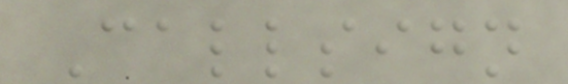Callsign
